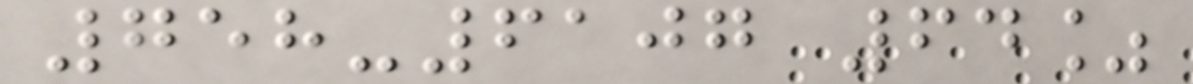758-6107 64%
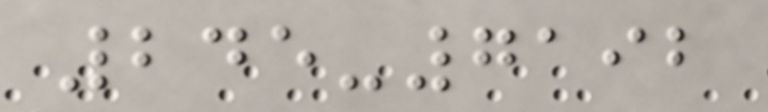245-7192
